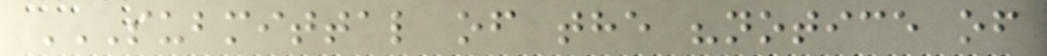SUBMITTAL OF THE "NOTICE OF
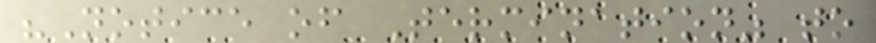"Notice of Termination" to
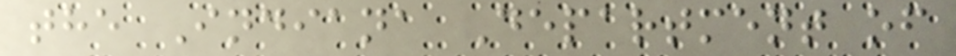the Indiana Department of
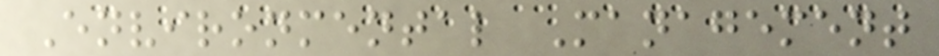Environmental Management
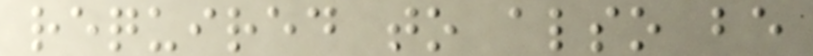required to also be
